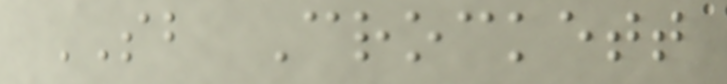SB Crockett
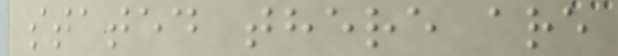stated there are
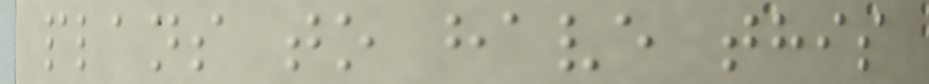plans to have this
